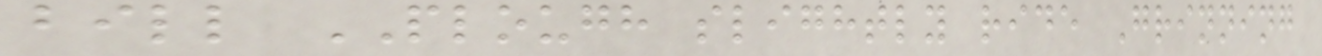bill PLOUGH slightly ride Grinning
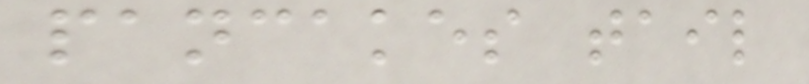pancakes tail
